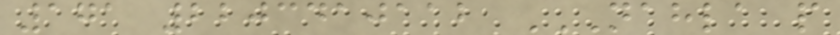171 2203410112 NAHLA P
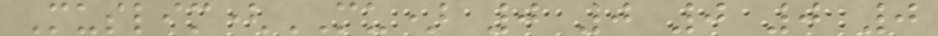Muslim(MU) 0 0 0 0 0
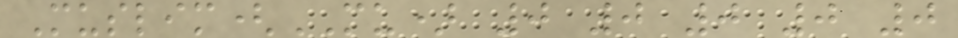Muslim(MU) 0 0 0 0 0
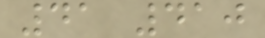41 410
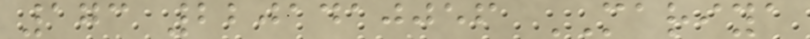173 2201410056 MARIYA
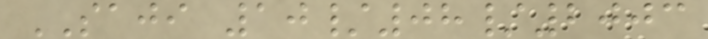SAJI 10/08/2003
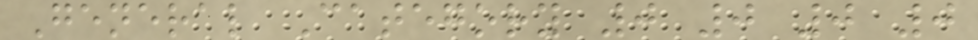General Category 0 0 0 0
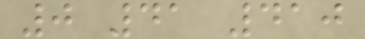0 41 410
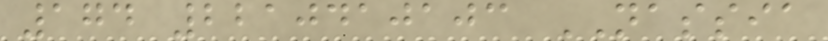174 2210410103 NASSIA
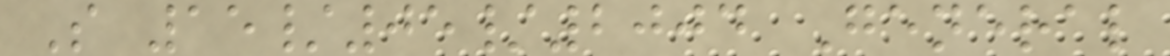S 15/05/2004 General
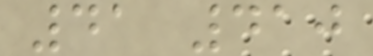41 410
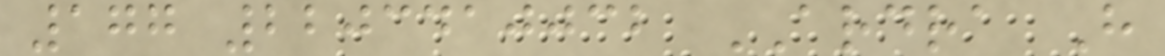177 2203410032 ARDRA H
